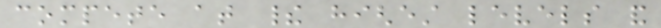compete at their highest levels and
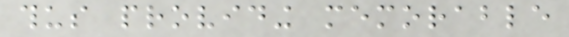thus providing memorable
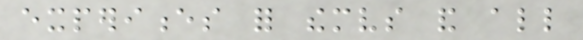experiences for themselves and all
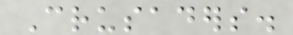Crusaders.
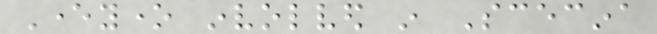Everyone involved in Scecina
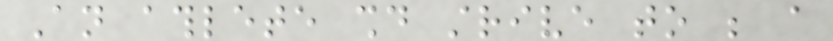An athlete should strive to be a
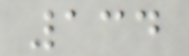134
